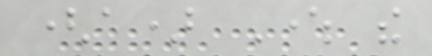(a) Where the
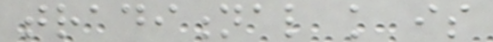traditional knowledge is
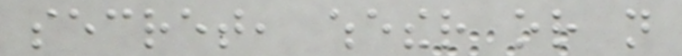secret, whether or not
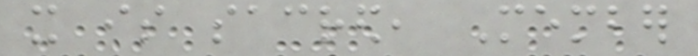it is sacred, Member
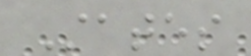States
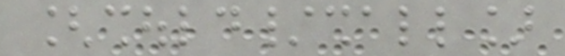[should/shall]
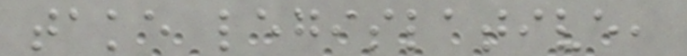take legislative,
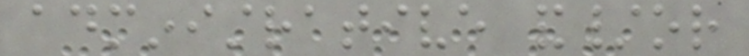administrative and/or
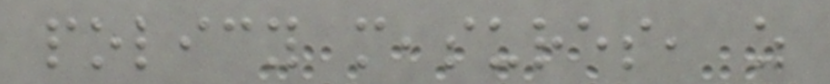policy measures, as
